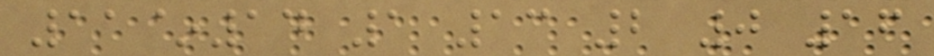11~14 1 13 2 0 16
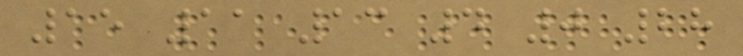15 11 13 4 0 28
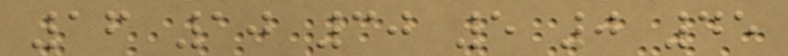16 10 30 5 0 45
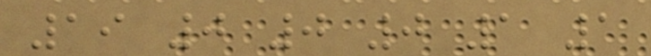19 0 0 0 1 1
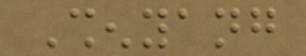Shenyang
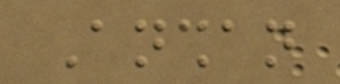Anshan
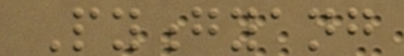Pyongyang
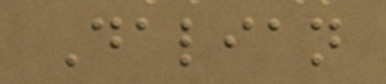Dalian
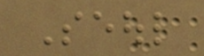Seoul
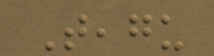Teagu
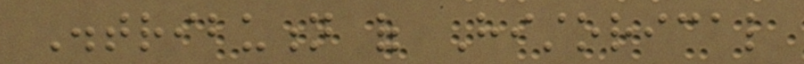Distribution of Historical
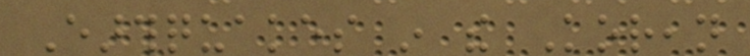Earthquakes in the Korean
